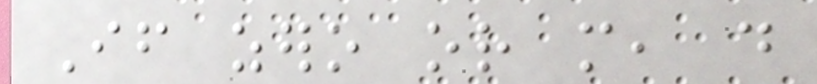If zero or more, do
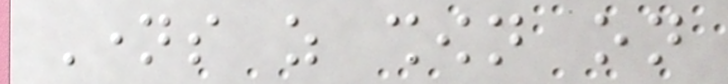Names as shown on
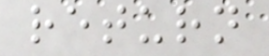return
